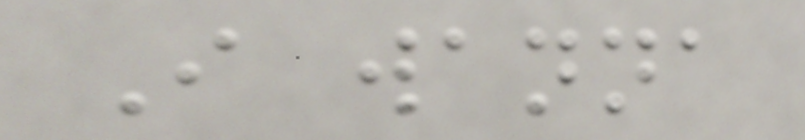I wanna
